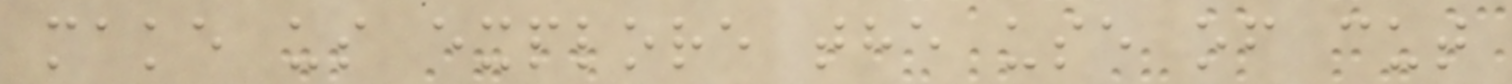make us explore the use of cut
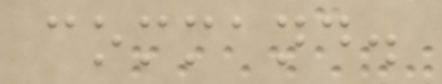command.
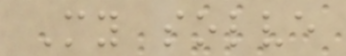My solve
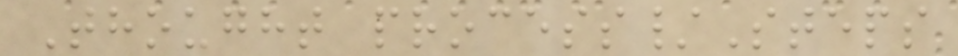Thought process/Steps
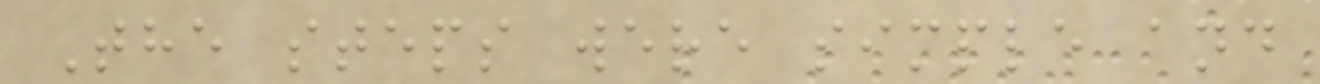The steps were simple and
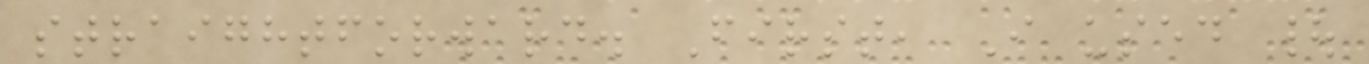straightforward. First, I used |
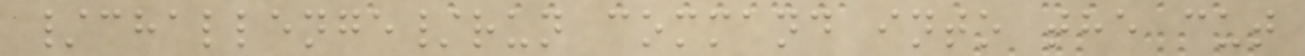/challenge/run command into the cut
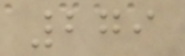279
